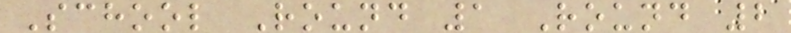School Round 1 Round 2
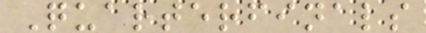Quarterfinals
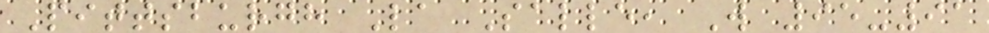Pittsburgh La Salle, W 95-91
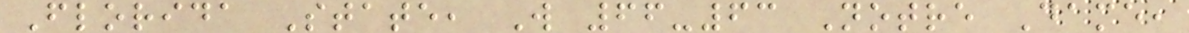Florida State, W 66-63 Notre Dame,
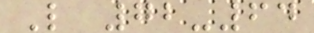L 72-64
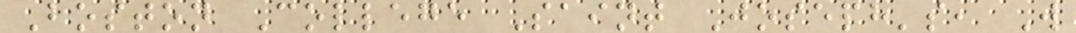Boston College Saint Joseph's, W
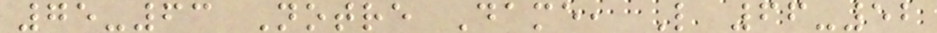75-63 Notre Dame, L 66-52
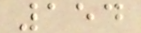154
